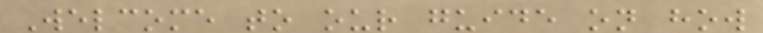Welcome to our guide on how
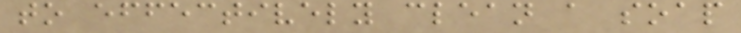to effectively clean a soap
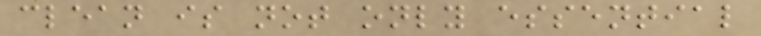clean is not only essential
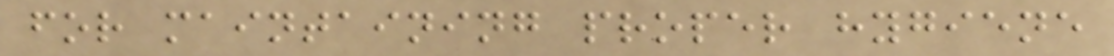for maintaining proper hygiene
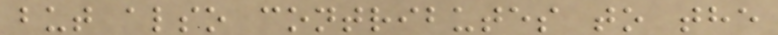but also contributes to the
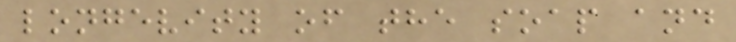longevity of the soap and
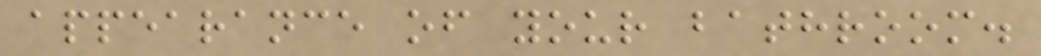appearance of your bathroom.
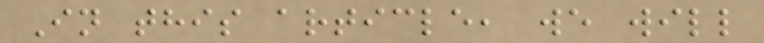In this article, we will
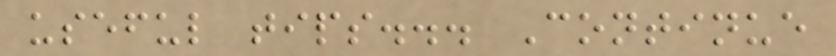useful tips... Continue
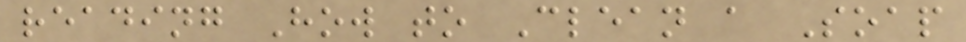reading How to Clean a Soap
